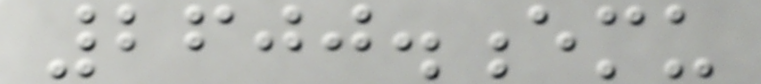2600.emu
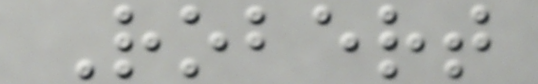Robert
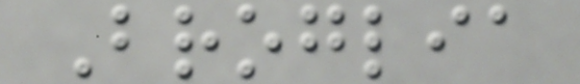Broglia
